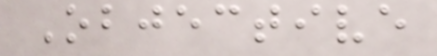Objective
